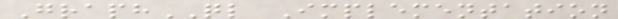GraphQL Implementation
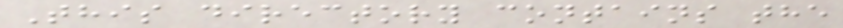This directory contains the
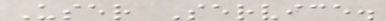User Service.
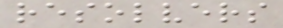resolvers
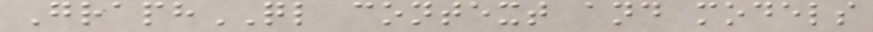GraphQL context and models
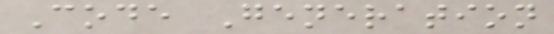Code Generation
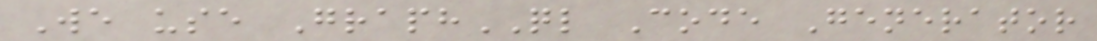We use GraphQL Code Generator
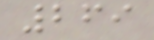269
